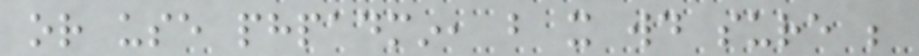or use phpadmin, but it would sure be
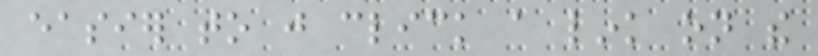easier to just click a link on the
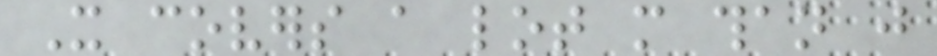It covers a lot more than just
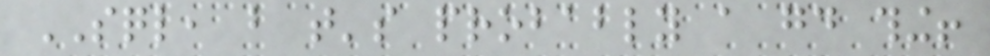SQL, but that's probably a good thing!
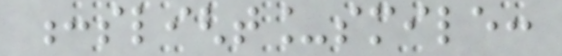:slight_smile:
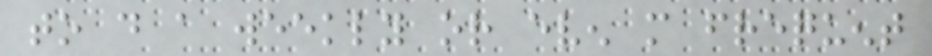to do a weekly or even more frequent
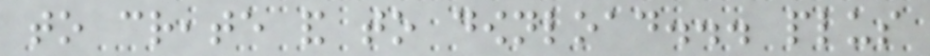to create and to download... plus
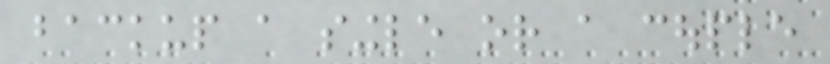backup a single or a couple
